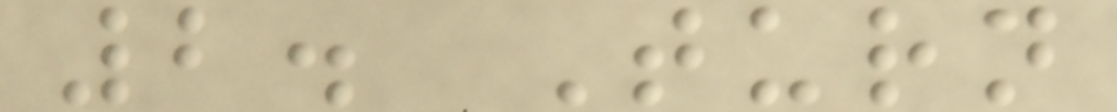2. Turn
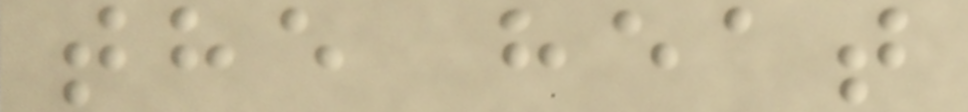the heat
